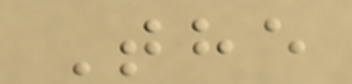The
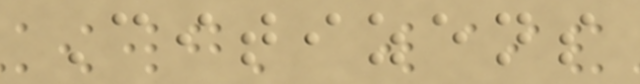Citizens
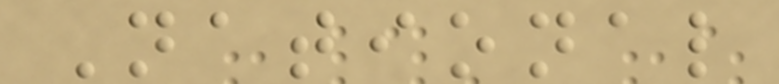National
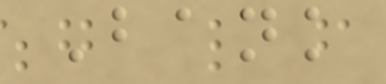Bank
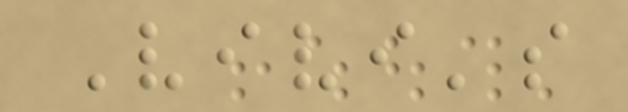Vivi's
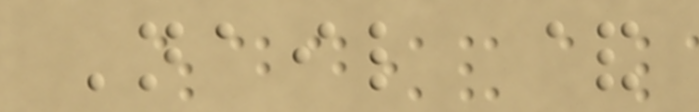Nail &
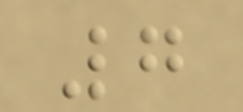7
